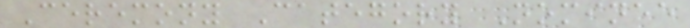Ceremony Category Nominee
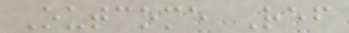Outcome Ref
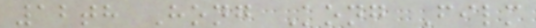12th Hong Kong Film
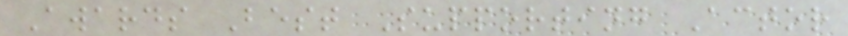Awards Best Supporting Actor
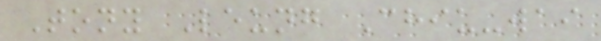Tony Leung Chiu-wai
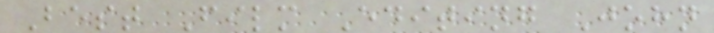Best Film Editing John
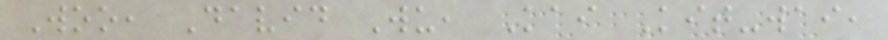Woo, David Wu, Kai Kit-wai,
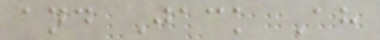and Jack Ah
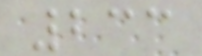233
